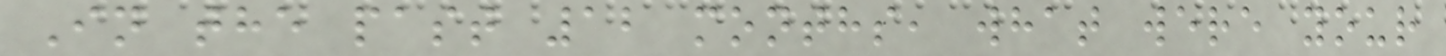In the past 12 months, what were your
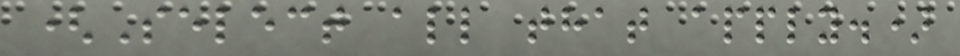(Select all that apply.)
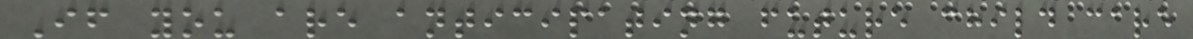If you are anticipating future child care
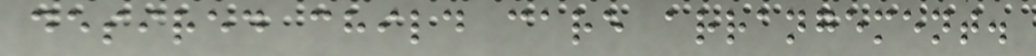desired child care arrangement.
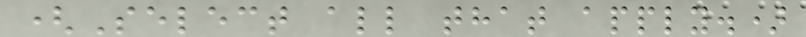(Select all that apply.)
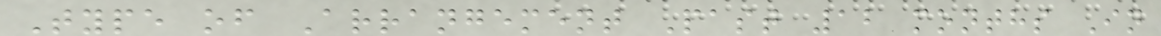Type of Arrangement Past 12 months In
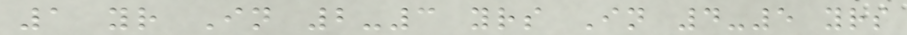1 yr In 2-3 yrs In 4-5 yrs
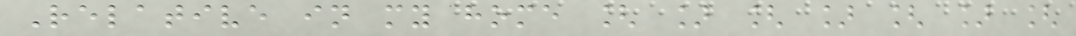Relative in my home [ ] [ ] [ ] [
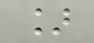]
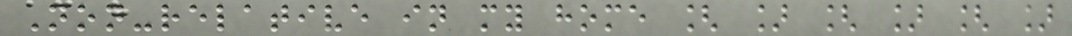Non-relative in my home [ ] [ ] [ ]
